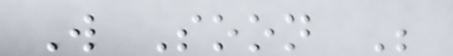Will Soon Be
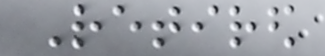Retired
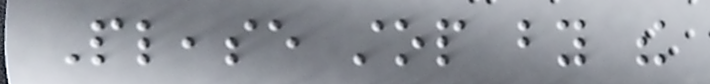Please stop by the
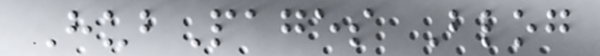HubPages Blog
